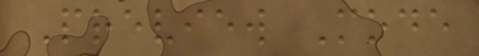Preview Mode
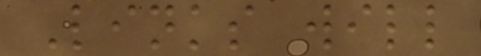Links will
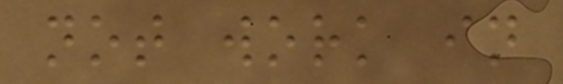not work in
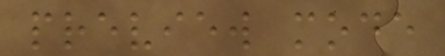preview mode
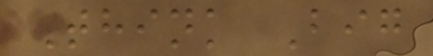Think Big
